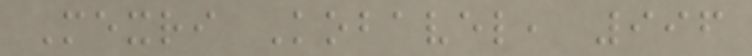Mexri Kobavel, 996
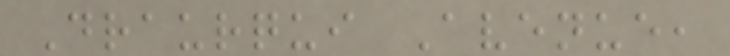Draurqui Avenue,
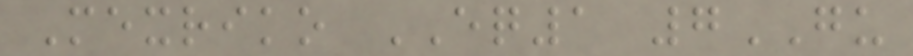Mexriko EQ1 7GU
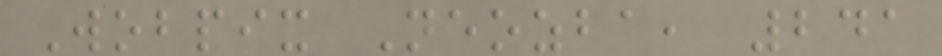Wobpix Neozba, 241
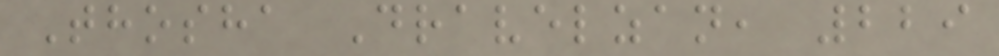Thosha Dravelzan, 229
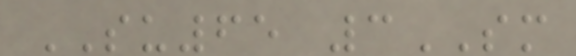SU65 3SM
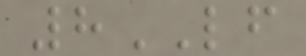8LF
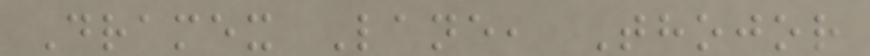Dramex Lane, Thojor
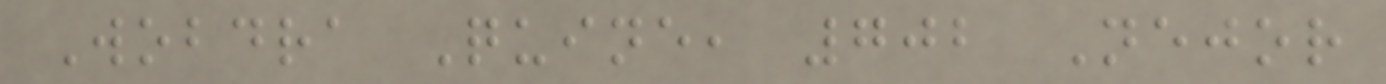Wobdra Quine, 702 Nejor
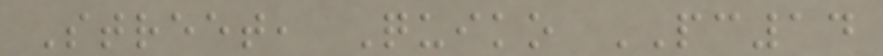Street, Quiko PC14
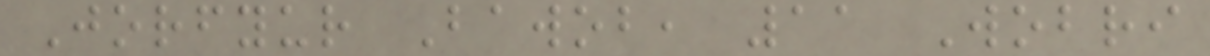Jorfyur Bawob, 11 Wobri
